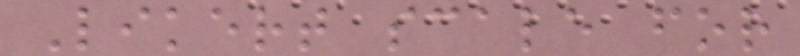Likert scale for
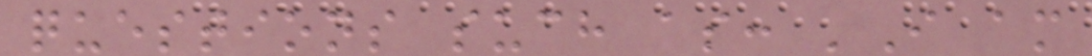questions such as: 'I am
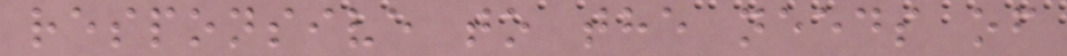responsive to the needs of
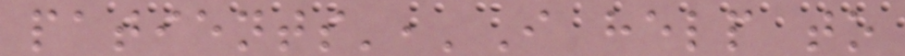patients','I help to
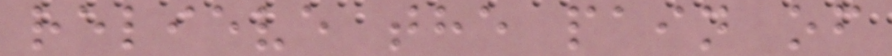relieve the pain of
